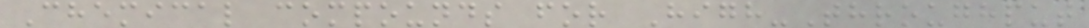Chemical compounds for High-Throughput
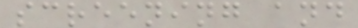screening and
